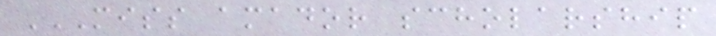MISS AMADOR SCHOLARSHIP
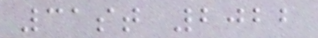31st 2022
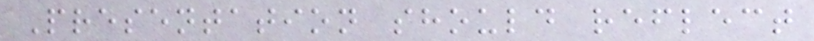Presentation should reflect
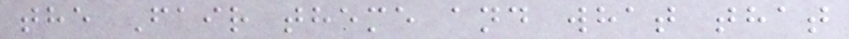the Fair theme and what that
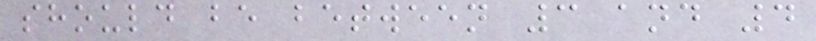should be between 3 and 4
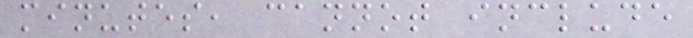minutes, cannot include
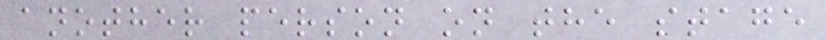another person on the stage
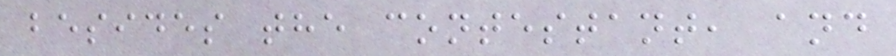besides the contestant, and
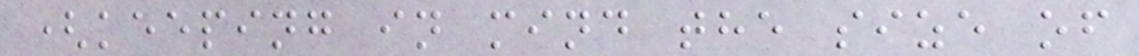(keeping in mind the size of
